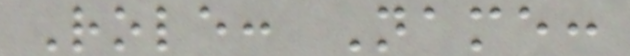Role: Name:
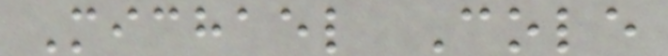Michael Cole
